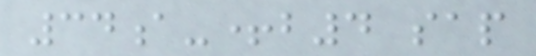34a-+b4 sap
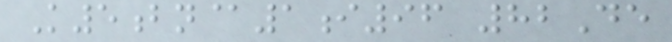K5bn@1i96 82De
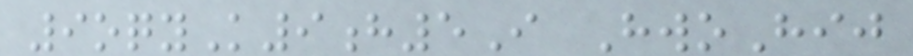9oqyK9h5I HwoHij
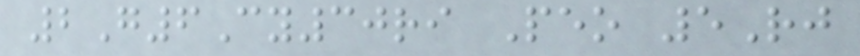2G6Cy30ri Peo 5Rj
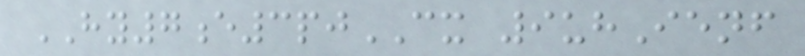HY7e3pjCX 9uhIenf
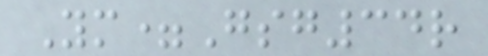Ym=Gsg34r
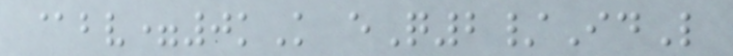@bv=0kK eQ2/IdL
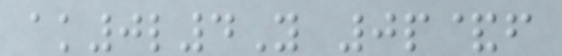ak0l4Y 0p&f
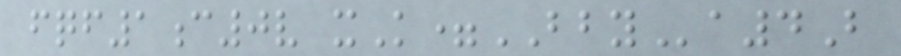fqf1c0v xK=BBYa4B
